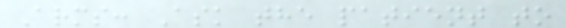Arms: Ask the patient to
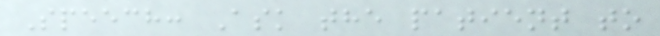Speech: Ask the patient to
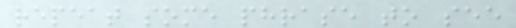repeat some phrase to see
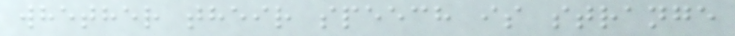whether their speech is strange
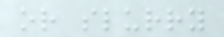or slurry
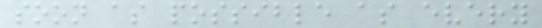soon as possible as every
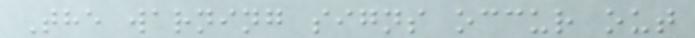The warning signs occur out
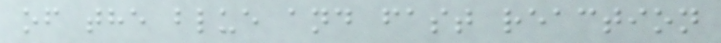of the blue and fast reaction
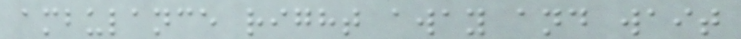ambulance right away and wait
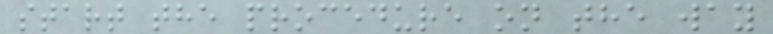start the procedure on the way
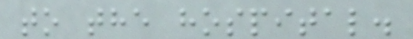to the hospital.
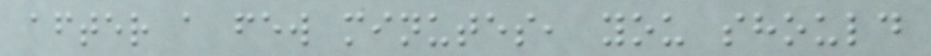after a few minutes, you should
